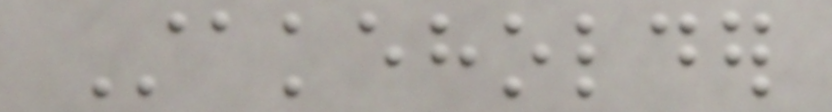Stakeholder
